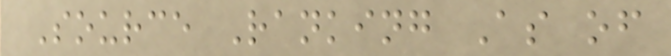Source Ranking As of
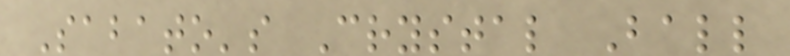Sabato's Crystal Ball
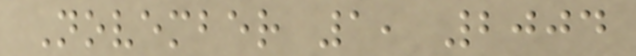November 1, 2004
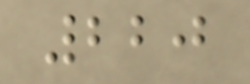220
